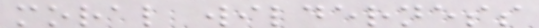moral wilderness
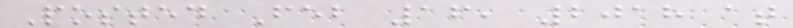Posted Feb 16, 2018 at
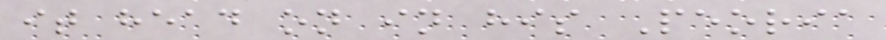it head on in his Peoria
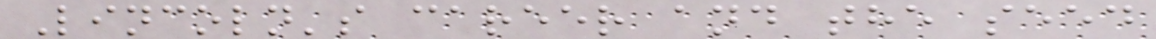Lincoln's career and the seed
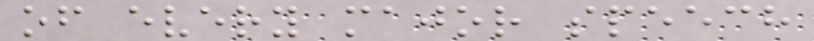of every major speech
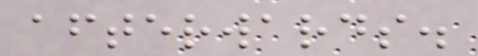afterwards.
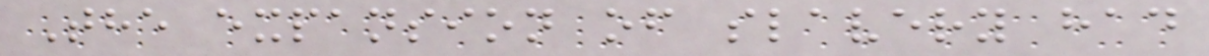The expansion of slavery had
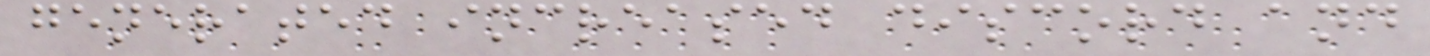generated increased discord and
